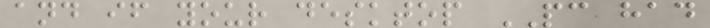and if your desktop PC had
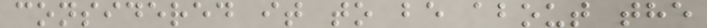considered it to be about the
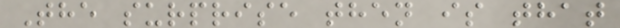The surprise then is that
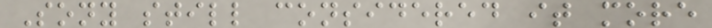Sony still considered it more
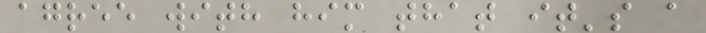agree with him that it's a
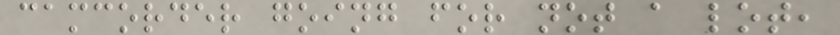camcorder going for not a lot,
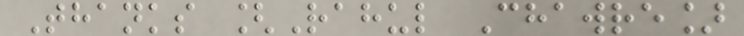Thanks [Rahul Chawre]
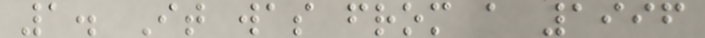1. It was from a 1996
